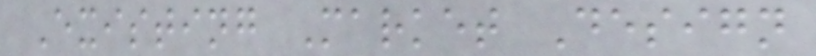Existing Market Design
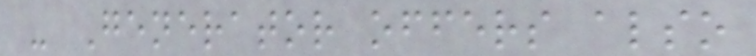- Generator offers also
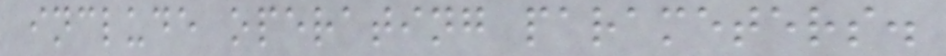include operating parameters.
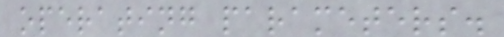operating parameters.
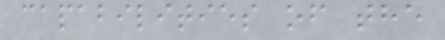capabilities of the
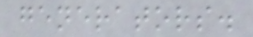generators.
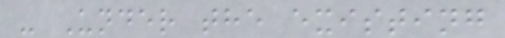- Under the existing
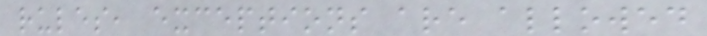rules, exceptions are allowed
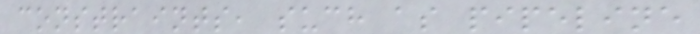constraints, such as pipeline
